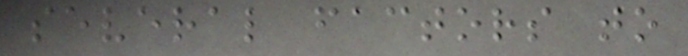several factors to
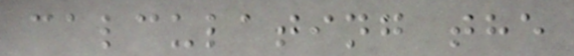calculating the
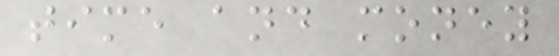time and money
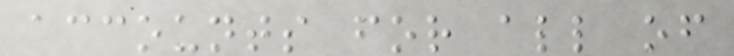accounts for all of
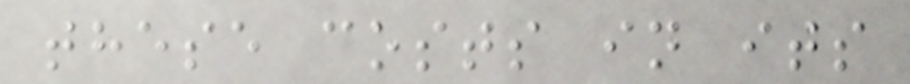these costs in its
